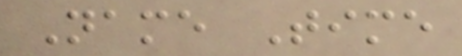Name Time
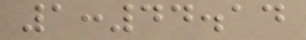1:44.14
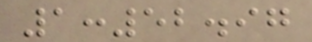1:52.97
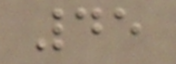45
